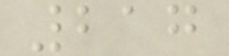217
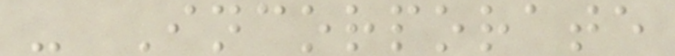- Incorporate
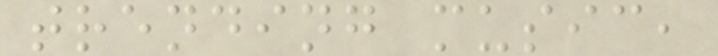trending music,
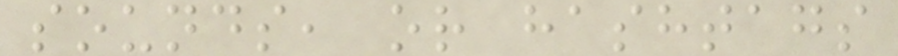sounds, or hashtags
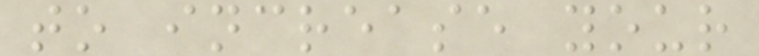to increase your
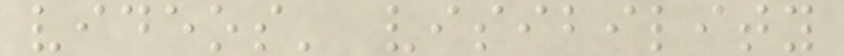videos' visibility
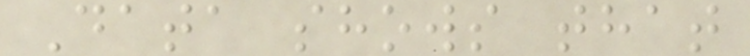Data shows that
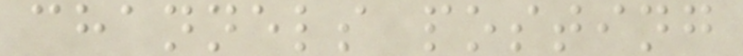channels posting
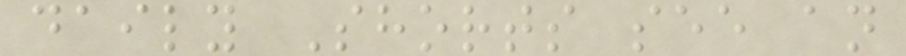daily Shorts see an
